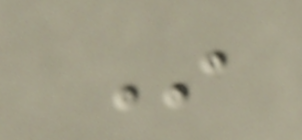In
